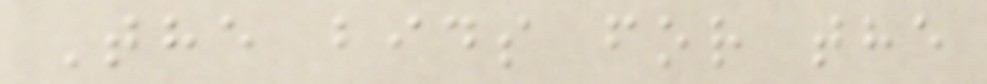The bids for the
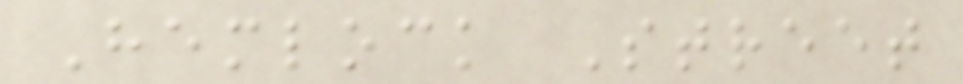Hemlock Street
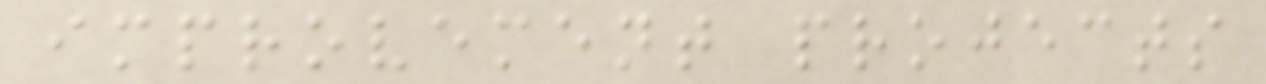improvement projects
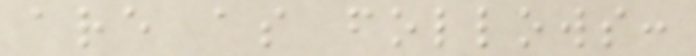are as follows:
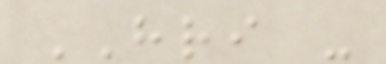HRI -
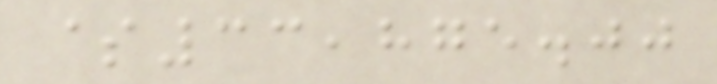$33,875.00
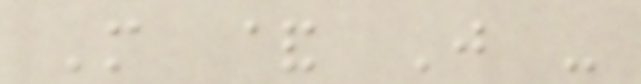M & J -
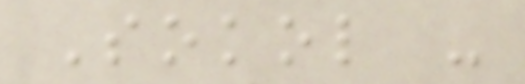Sokol -
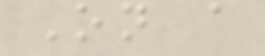On a
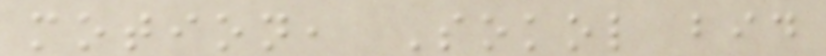motion, Sokol bid
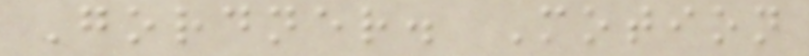Gordner. Motion
